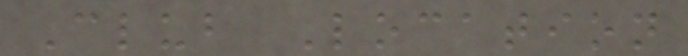Club Location
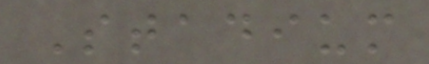Stadium
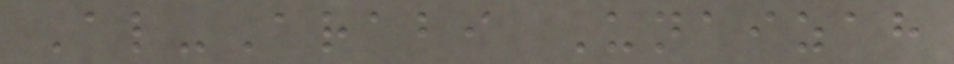Al-Arabi Unaizah
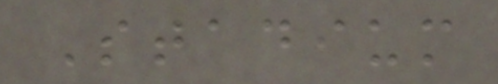Stadium
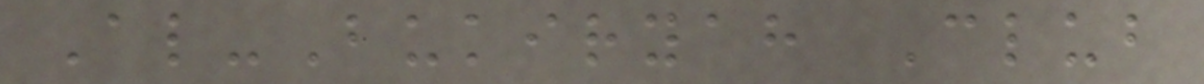Al-Bukiryah Club
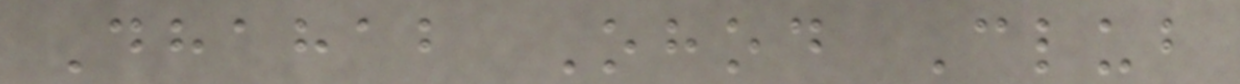Dhahab Ohod Club
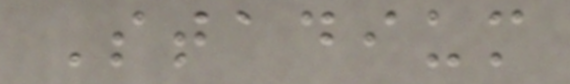Stadium
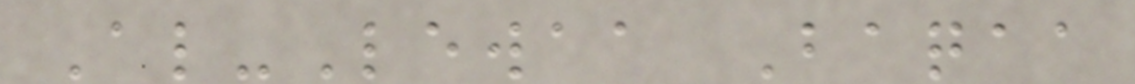Al-Lewaa Baqaa
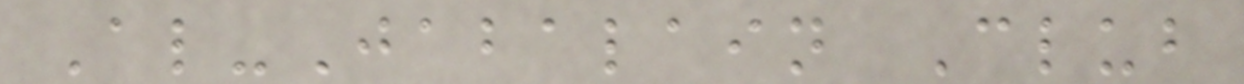Al-Jabalain Club
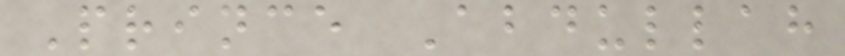Prince Abdullah
